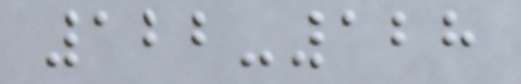122-128
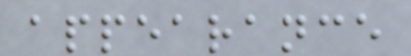appearance
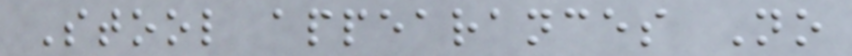Stool appearances No
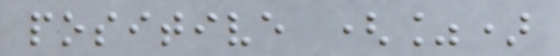positive (%)
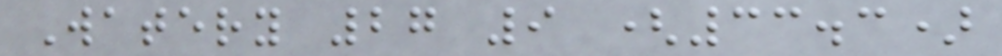Watery 27 9 (33.3)
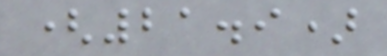(21.9)
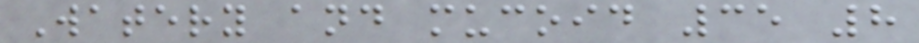Watery and mucoid 35 8
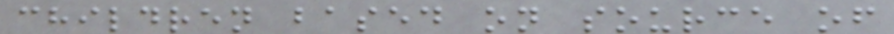children based on source of
